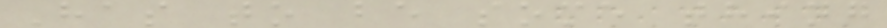Has to be some thing
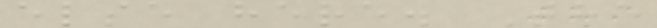else here. The
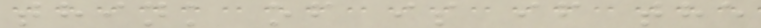think of is if the
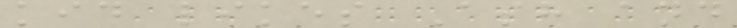kid likes Ash and
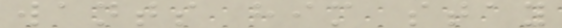wants him stay
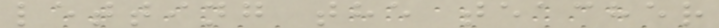letting the teacher
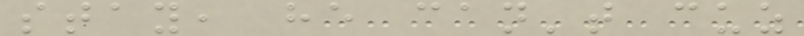stay, he can't cuz
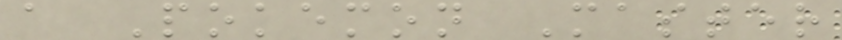a Pokemon Master
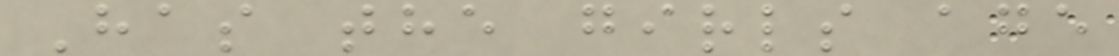Has the girls age
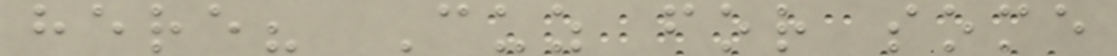here? Cuz for some
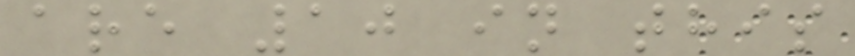are 10 in this
